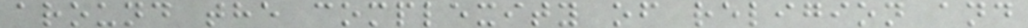around the complexity of religion and
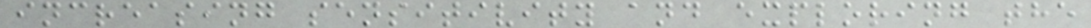increasing sensitivity and exploring the
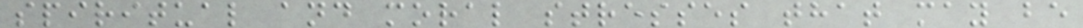spiritual and moral stresses that may be
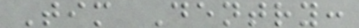Tim Dentry:
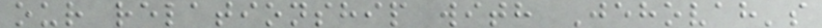our relationship with Jehovah's
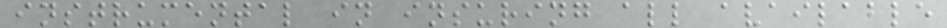instrumental in insuring all available
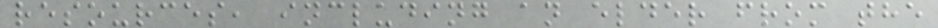resources, including an elder from the
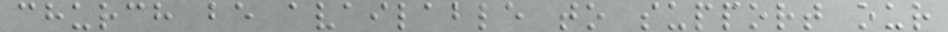church be available to support our
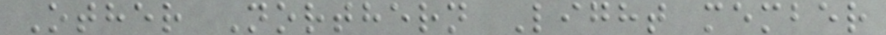Other Northern Light member
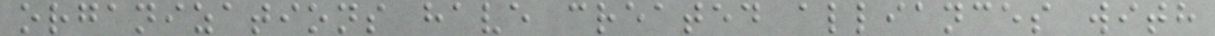organizations have created alliances with
